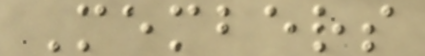Members
